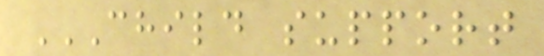CHILD SUPPORT
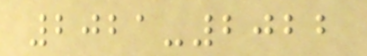2021-2022
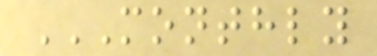MONTHLY
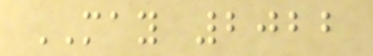MAY 2022
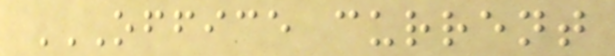OFFICE CURRENT
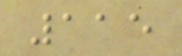115
